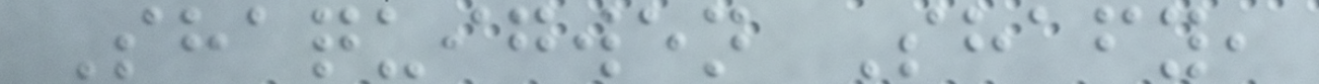Shaquigwen Shafy,
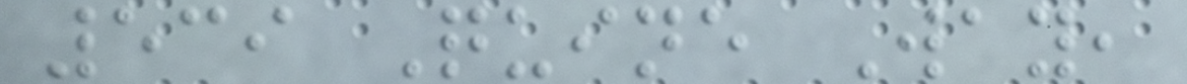539 Quine Way,
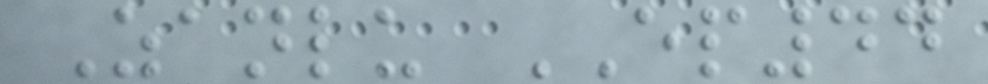Zanlu EP44
